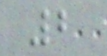2
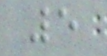5
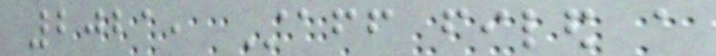2021, Staff filed a
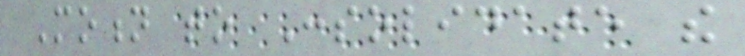Motion to Consolidate the
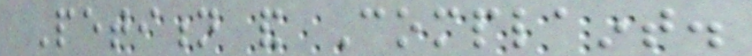Petition and Complaint.
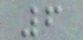6
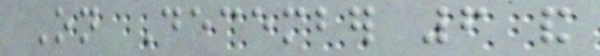On December 6 and
